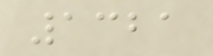1321
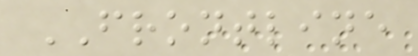FRONTLINE
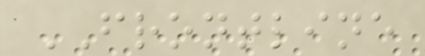FRONTLINE
